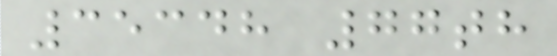35348 77th
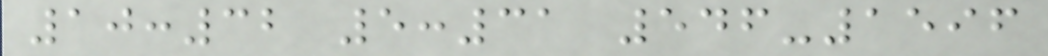10:32 5:31 546-1596
